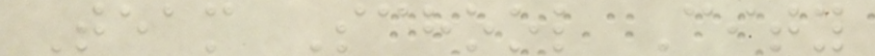Team School City
